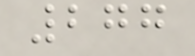277
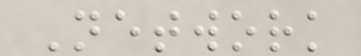Network
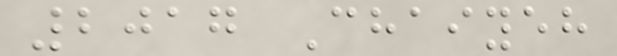2017 Chaiyeh
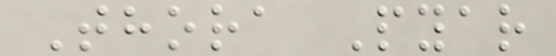Thora Pyar
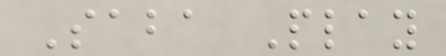Saba Play
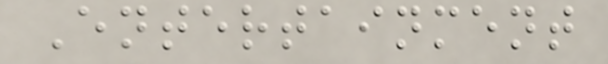Entertainment
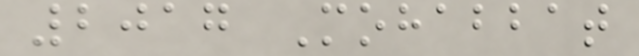2017 Mohabbat
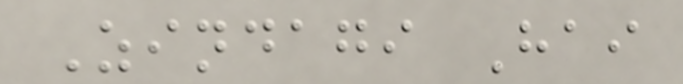Zindagi Hai
